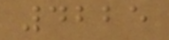4225
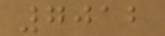7012
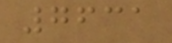7631
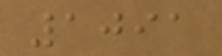1091
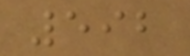592
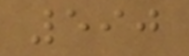590
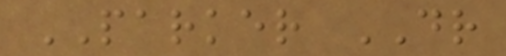PARKER DR
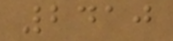2410
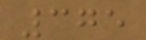375
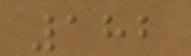182
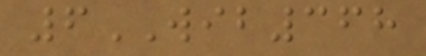6WIB368
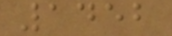1452
